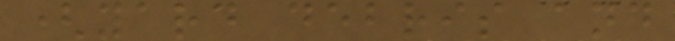(yard debris and
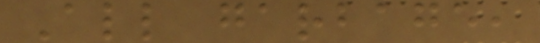All garbage,
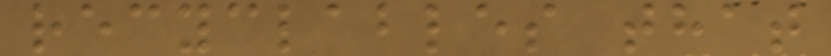recyclables that
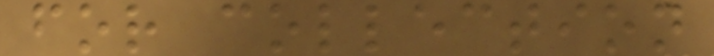for collection
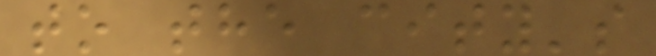to the city's
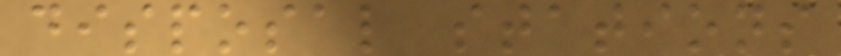disposal stations
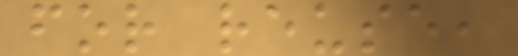for reuse,
